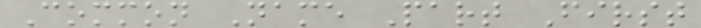Common Name Part First
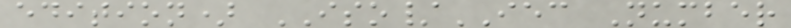edition) ISO/IEC Number
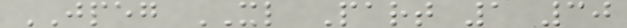JPEG XL Part 1 30
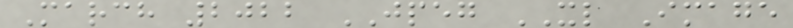March 2022 JPEG XL Image
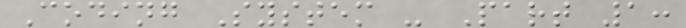Coding System - Part 1:
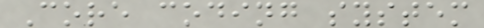Core coding system
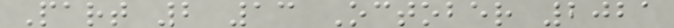Part 2 13 October 2021
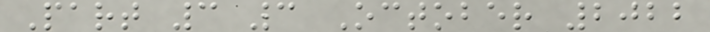Part 3 3 October 2022
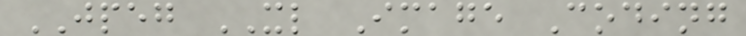JPEG XL Image Coding
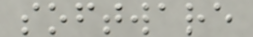software
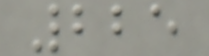225
